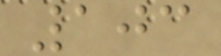103
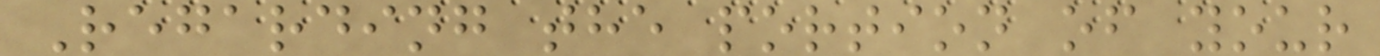Regarding the portion of your
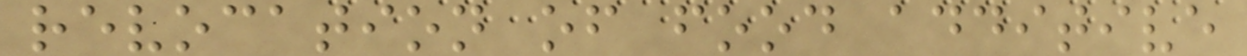revocation of food additive
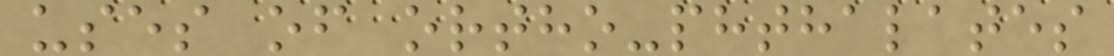uses of ortho-phthalates
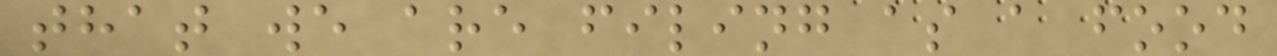that we are filing as a food
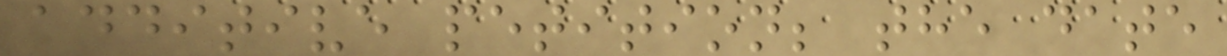additive petition; the date
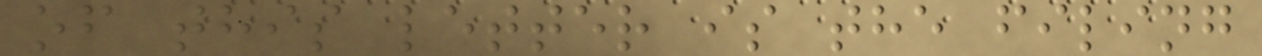of this letter is the filing
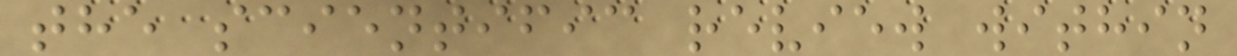the scientific review within
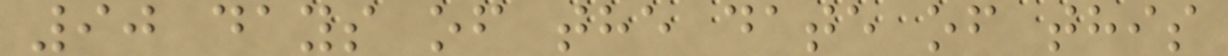90 days of the date of this
